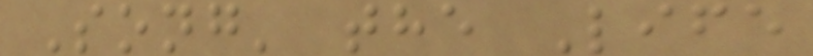Song' the Life
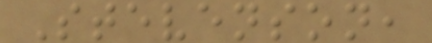Stevenson,
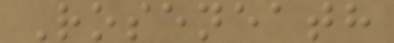Roseneath
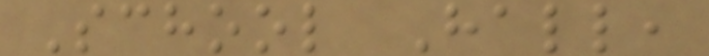School Hall,
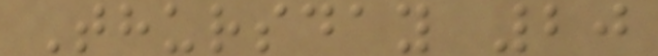Thursday 20
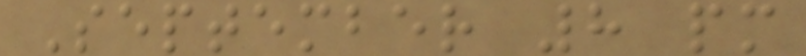September 8 pm
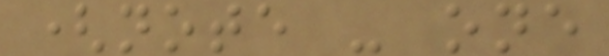(note - one
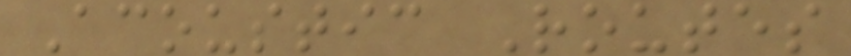Acoustic Routes
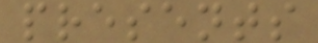presents
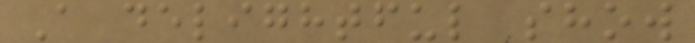A delightful show
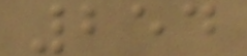254
